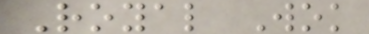Royal Wok
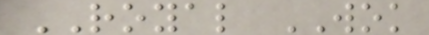ROYAL WOK
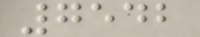7542
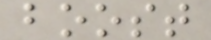boost
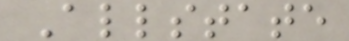Allstate
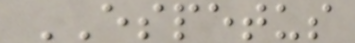ESPETUS
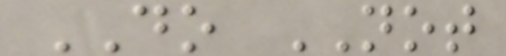DO NOT
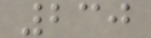230
